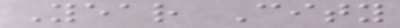Year City
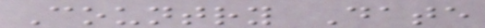Country Date
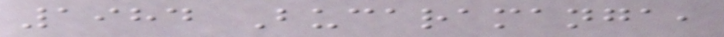1984 Bucaramanga,
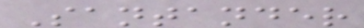Santander
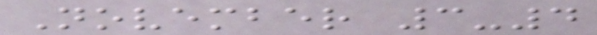November 3-4
